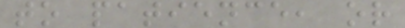to patience, or
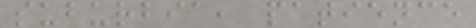suburbia, patience
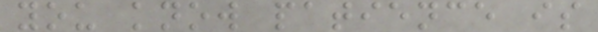you know patience is
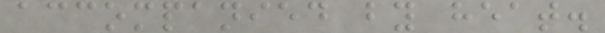accompanied by heat.
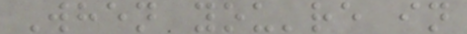When you're in
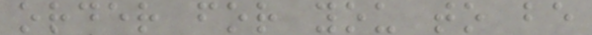order for you to be
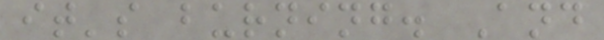it's burning. And
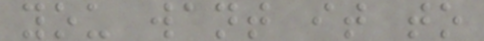you want it to
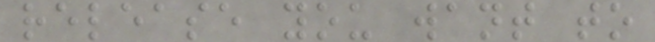release you want to
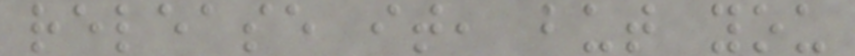release it, but you
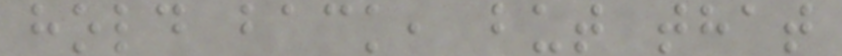hold back, but that
